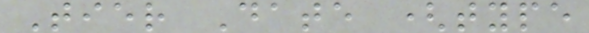Tier Date (type
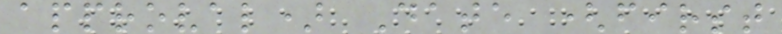approval) Date (first
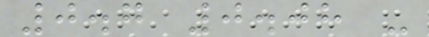0.7 0.08 -
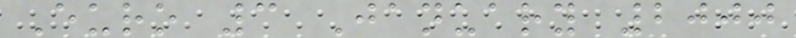Euro 3 January 2000
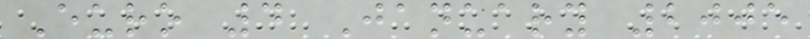Euro 4 January 2005
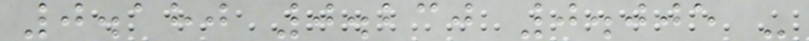0.180 0.230 0.005 -
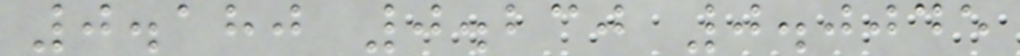0.180 0.230 0.0045
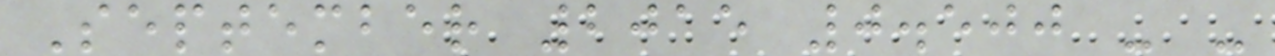September 2015 0.500 - -
